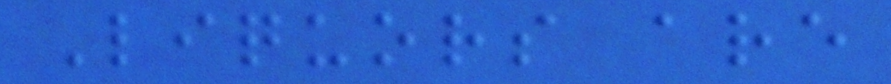Liquors are
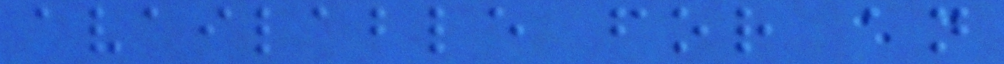available for an
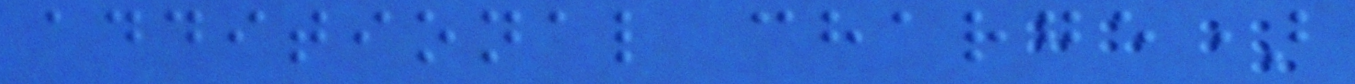additional charge)
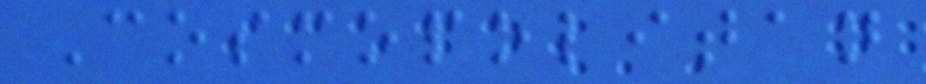Cosmopolitan
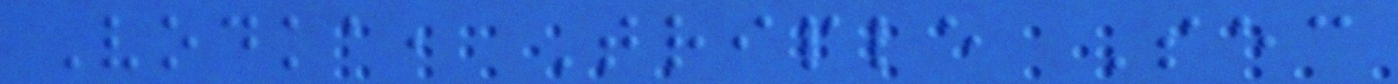Vodka, Triple Sec
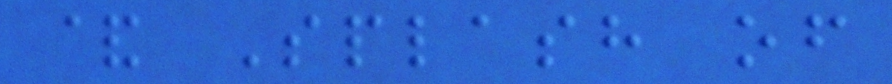& Splash of
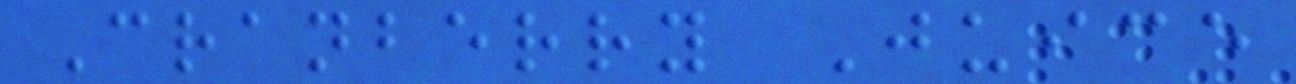Cranberry Juice
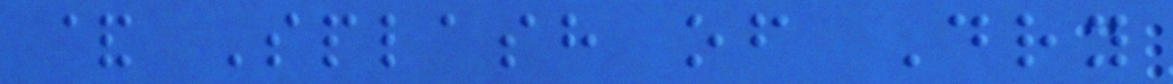& Splash of Dry
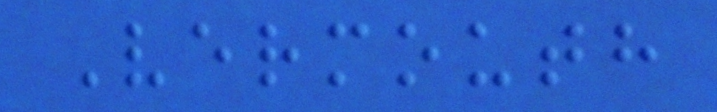Vermouth
